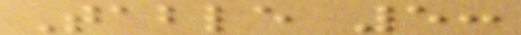Table 5:
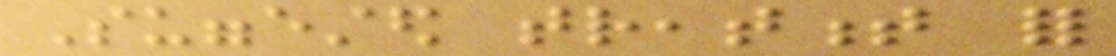Suggested treatment for
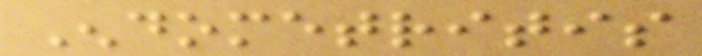Endometritis
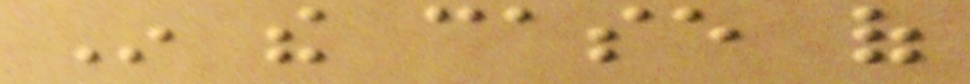In the case of
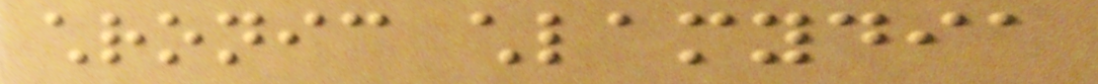chronic chlamydia
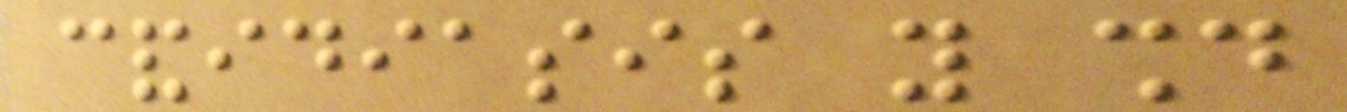candidiasis you should
